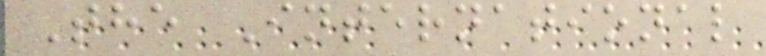The International
